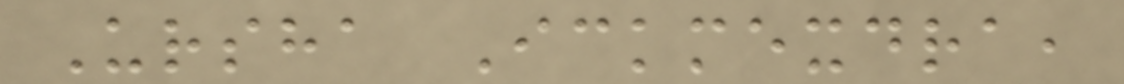Ursha Ickmexdra,
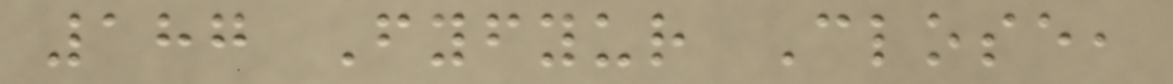187 Fyfyur Close,
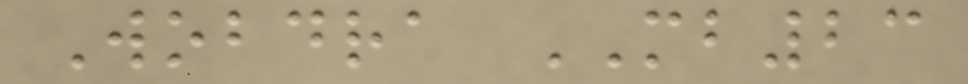Wobdra MB23
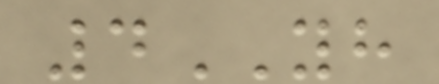4YH
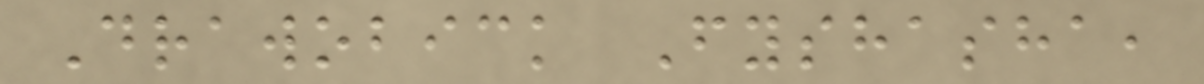Drawobick Fyshasha,
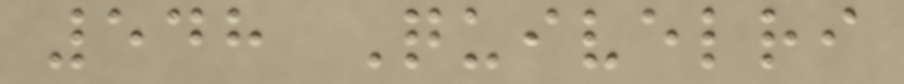548 Quivelri
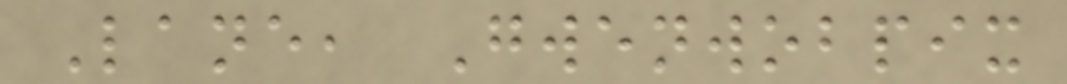Lane, Gwenwobpix
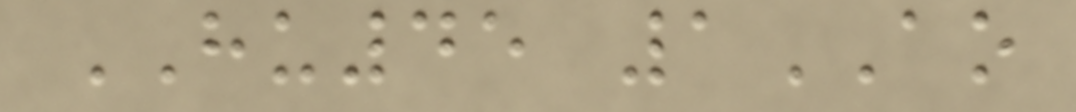HU45 1AO
